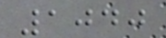1040
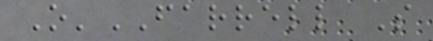O'FARRELL S
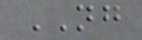NG
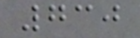730
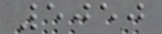5050
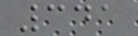341
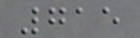715
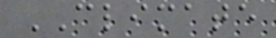CLIMATE
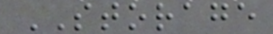STORAGE
